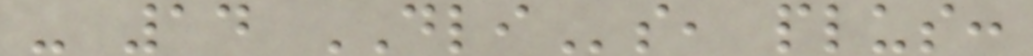- 14 DLIs, plus:
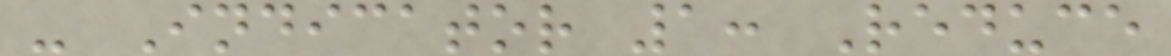- Indicator 1: Reduce
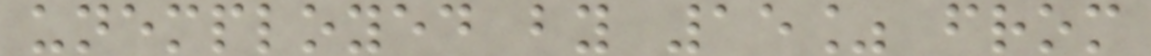unemployed by 15% from
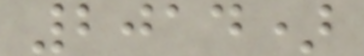2014)
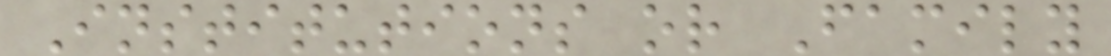Institutions or Family
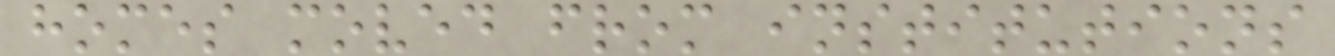homes moved from institutions
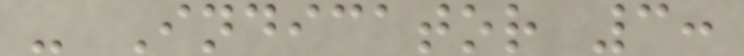- Indicator 3:
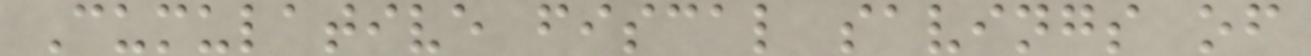Cumulative fiscal savings of
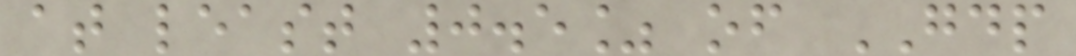at least 0.5% of GDP
